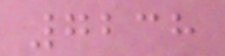7238
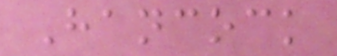Hancock
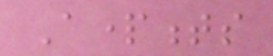Apartments
